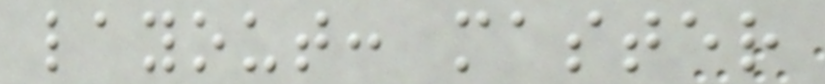layout: master
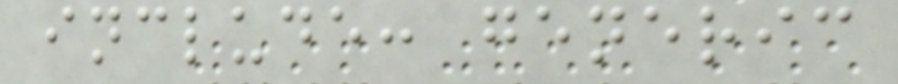include: generic
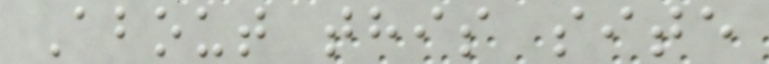About this site
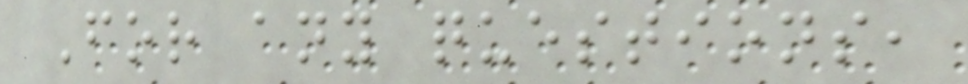For any questions,
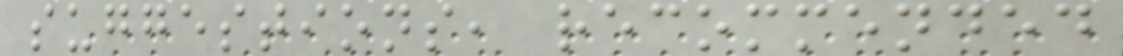suggestions, recommended
